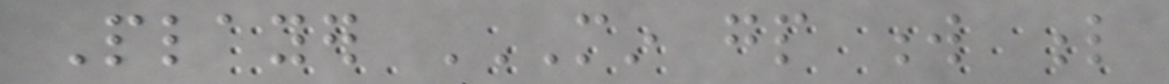Player MIN GP W L
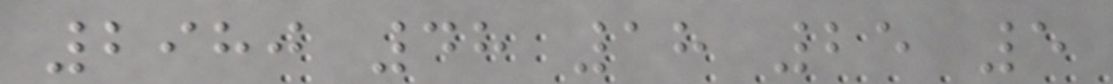2980 48 18 25 5
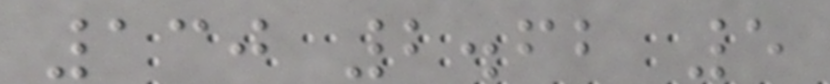130 2.62 5
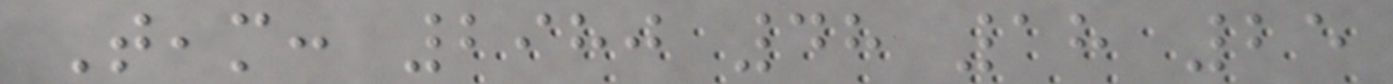Team: 2980 48 18 25
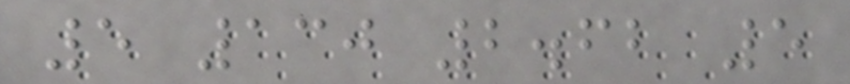5 130 2.62 5
